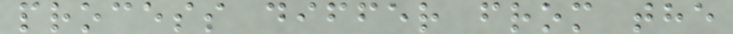process differ from the
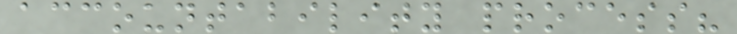accountability process?
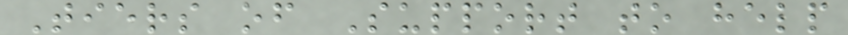Tiers of Support to help
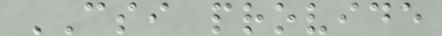CSI provide
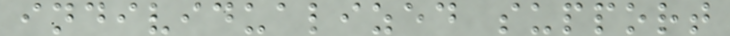individualized support
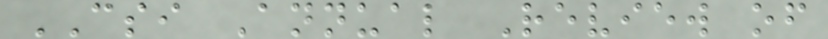CSI Annual Review of
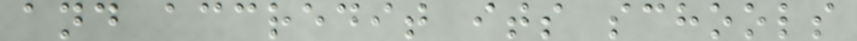and accredit its schools
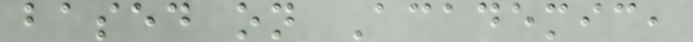based on Academic,
